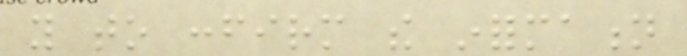you to confirm the information
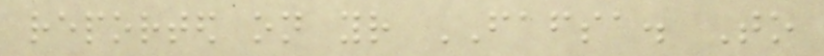reported on your FAFSA. To
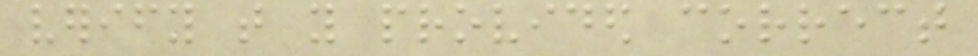verify that you provided correct
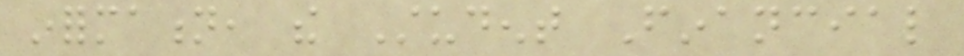information, the Student Financial
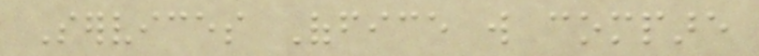Services Office will compare
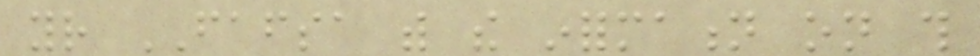your FAFSA with the information on this
